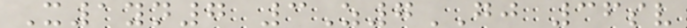X1yn7 3Z7GJ 36sv
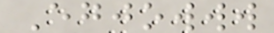Egjowww
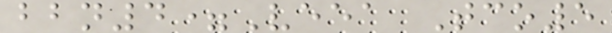bbn4=Veea Tco5
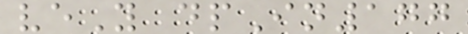veY dpIn177
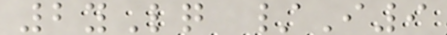2yLq /I9
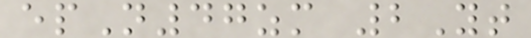epN47zm 2Yt
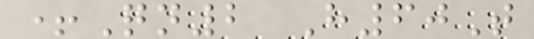+Qn2 H60T
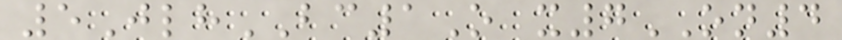5JlhBC1O x7ON4
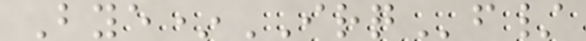Bye*IRQf/
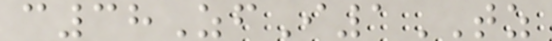c38ZfI1TZ
